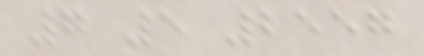7 5 2557
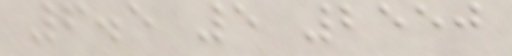6.5 5 2550
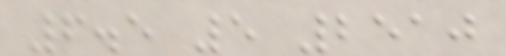6.5 5 2510
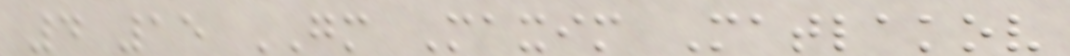4 15 GM Maxim Matlakov
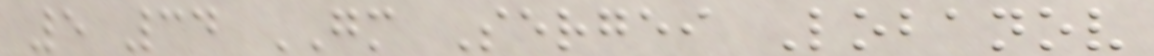5 34 GM Sergei Lobanov
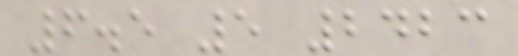6.5 5 2423
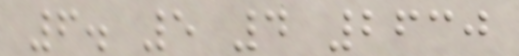6. 5 4 2630
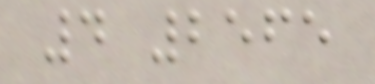4 2565
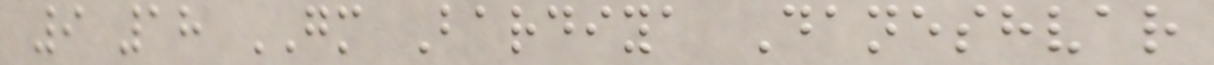9 18 GM Bardiya Daneshvar
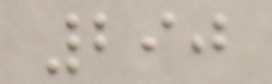290
